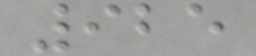925
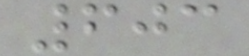603
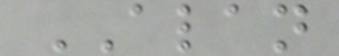ALAN
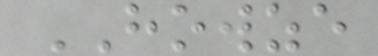HOWZE
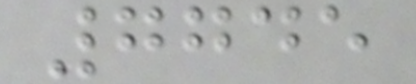7745
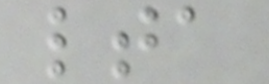lta
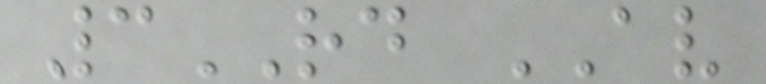3RD AV
